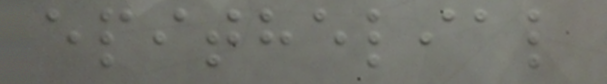epithelial
